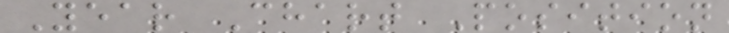Year Chart Position
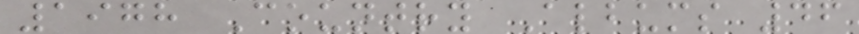1978 Country Albums 46
